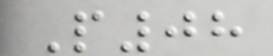P08
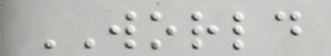WORLD
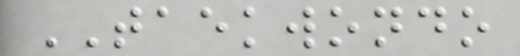TAEKWONDO
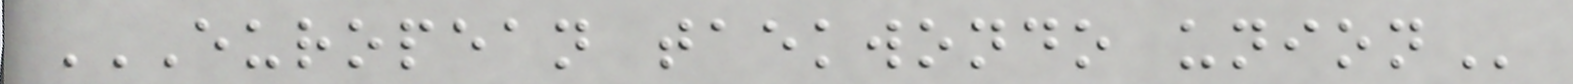EUROPEAN TAEKWONDO UNION
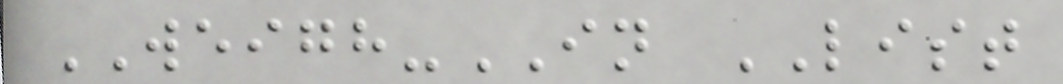WEIGH-IN LIST
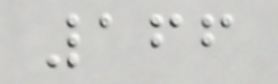166
